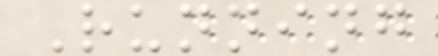Running
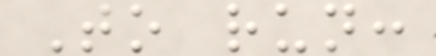To run:
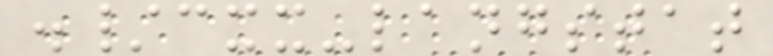./cxx-langstat
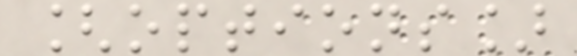[options]
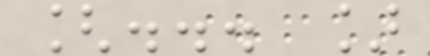[... ]
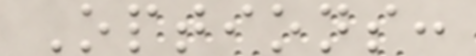Options:
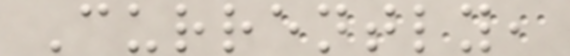Currently,
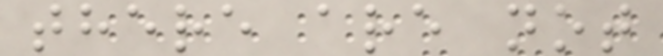there are not
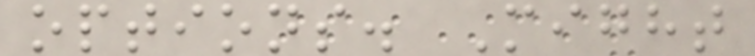options. Might
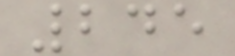245
